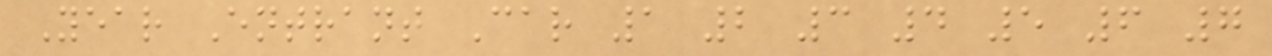Year Entrant Car 1 2 3 4 5 6 7
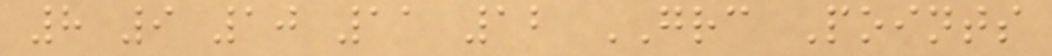8 9 10 11 12 GRC Points
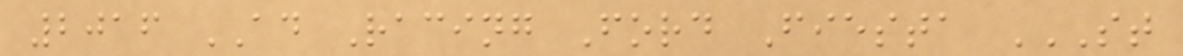2016 AD Racing Ford Fiesta ST
